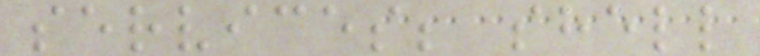services; shell
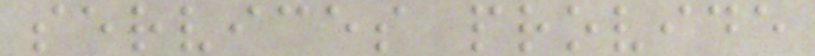services provide
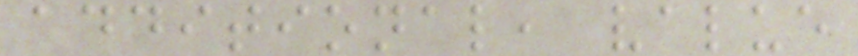additional, value
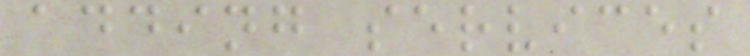adding services
